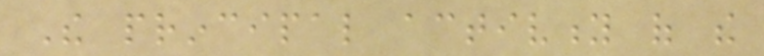The principal activity of the
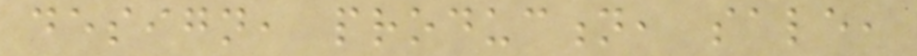design, production, sale,
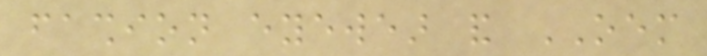fashion eyewear and OEM
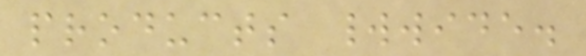products worldwide.
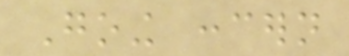Going concern
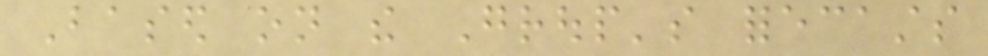Based on the Group's forecasts
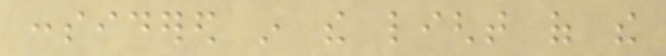considered in the light of the
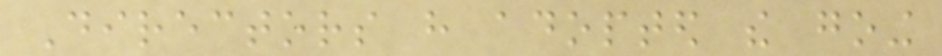Directors have adopted the going
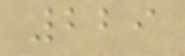229
